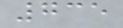735
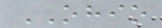OHIO
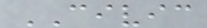CIVIC
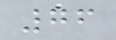76
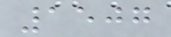1507
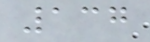137
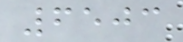6503
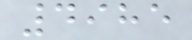4985
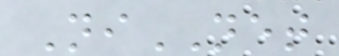NiNET
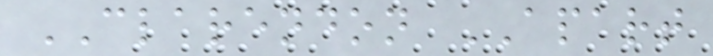CLARENDON APART
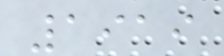1919
